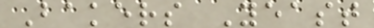Bakers Yeast
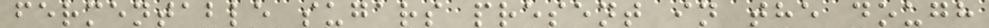fermentable sugars present in the dough
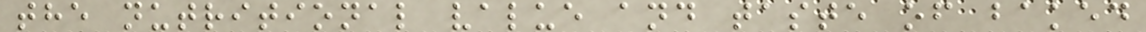the nutritional value and taste of baked
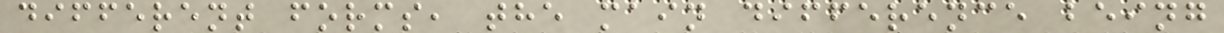different forms, the main difference being
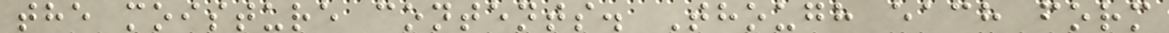the moisture contents. Though each form
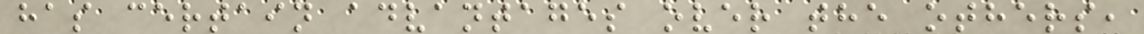has certain advantages over the others,
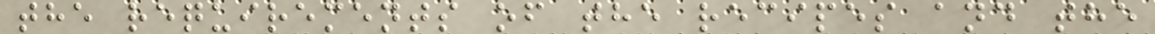the requirements of the recipes and the
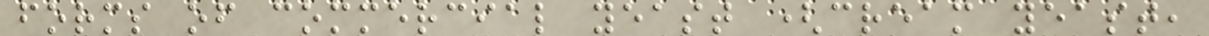forms of commercial yeast (cream yeast,
